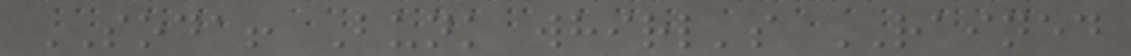SODA! Bunk whirl's RAINED
